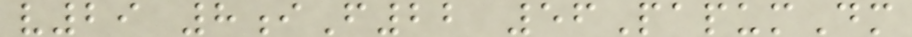v29 8iF22 56PapumDm
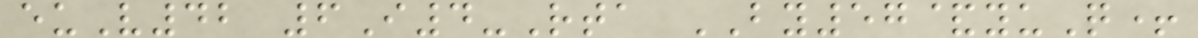euV42 6I4-Rta BY57&yuQ+
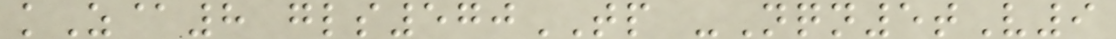kZ@8 gls570TP -Nqn5tV9
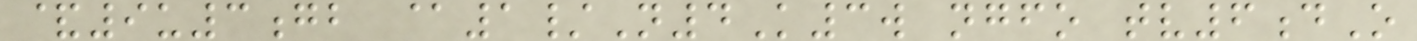&9u3gb @1/N4K3w ngfo tv6dO
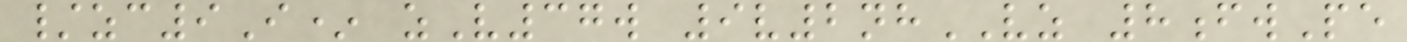/zc9I* zV37w 9v2nhVZ 8fwPe
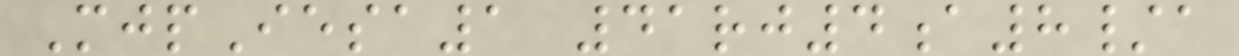MjpIesa1 41rj4a8/a
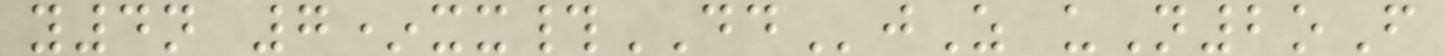y4n 7*xx#DDjZ uN2oF
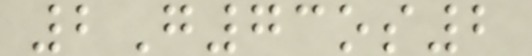2G73os2
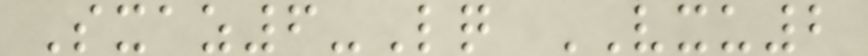Sxaz6-Lq VXU2
